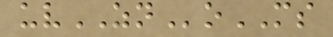uvZNoMS
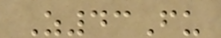Z43Fu
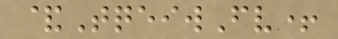&TqeiwFv+
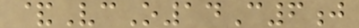&VcO14C6j
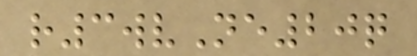r3wvNe20q
